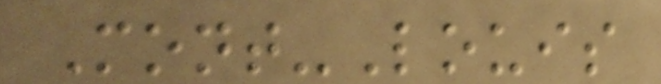Mont-Louis
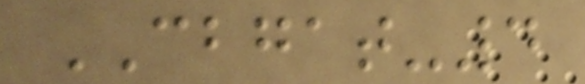CBGAT-4
